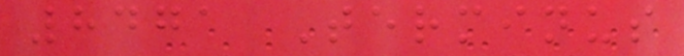8471 Terminus
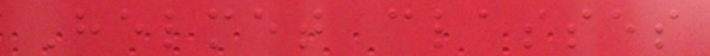Helmet classes
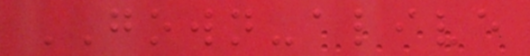GOWN-alive
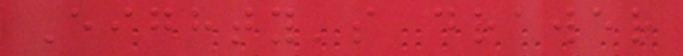Eighty's drawer
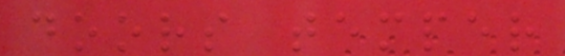doors temper
